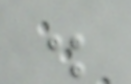.
